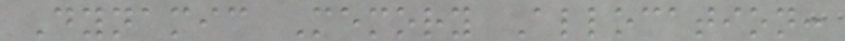Dynamic Memory Allocation:
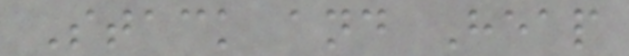Stack and Heap
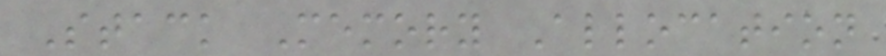Stack Memory Allocation
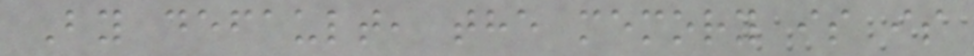By default, the memory is is
